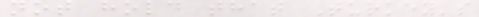not hold that Turkey's
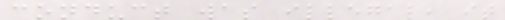conduct was illegal, it
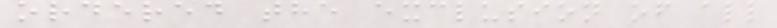ordered the exclusion of all
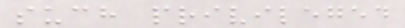such privileged
